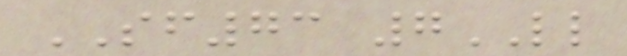SF73 7LL
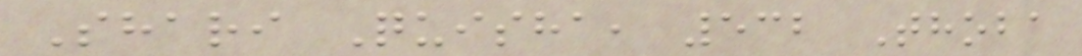Shari Quisha, 532 Thoba
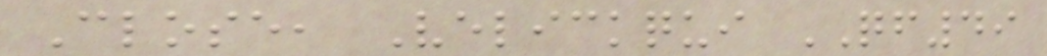Close, Velickqui QF49
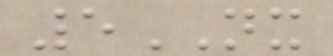5NX
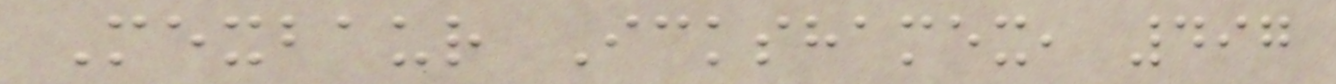Mexbaur Ickshamex, 497
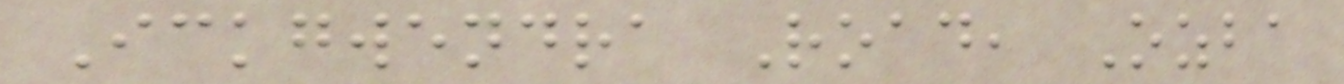Ickgwendra Road, Ozba
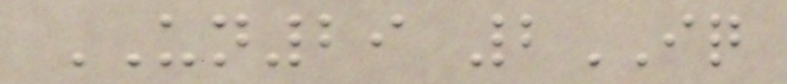UN29 2IQ
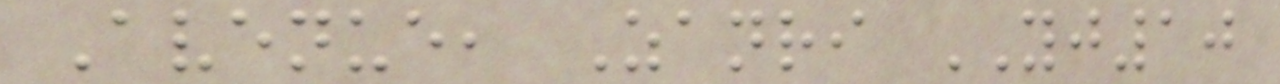Avenue, Zanri YJ10
